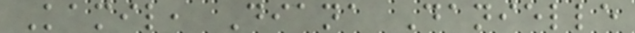Kamil, Diana Danielle
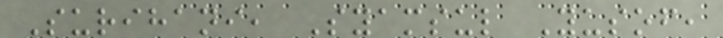Surihani, Syamsul Yusof,
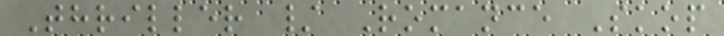Thriller / Romance Skop
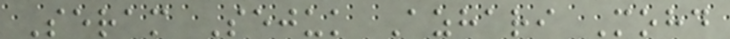Seram Sejuk Azhari Mohd
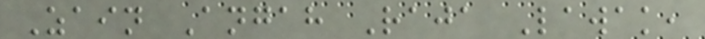Zain Angah Raja Lawak,
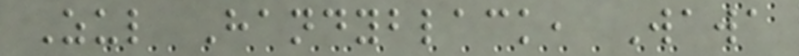Zul Handyblack, Wawa
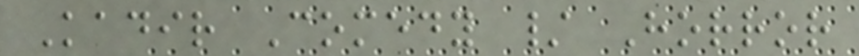Kadir Comedy / Horror
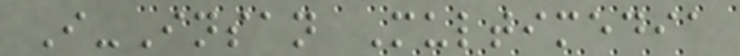I-Insan Multimedia
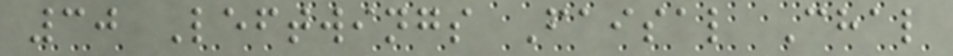30 Leftwings Faisal Chal
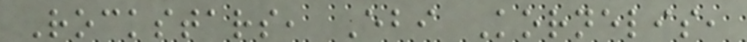Rockstars, Ebi Kornelis,
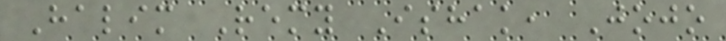Halim Remy Ishak, Jojo
